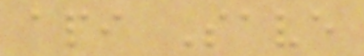api Save
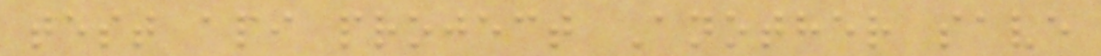test api project Another save
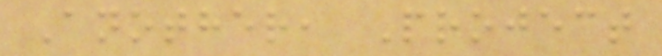Another, Project
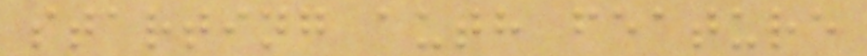starting auth feature
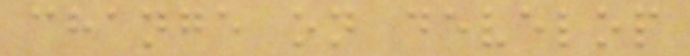change on develop
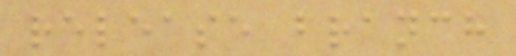release branch
